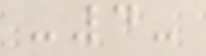-4-
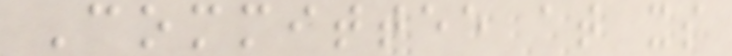Committee at its
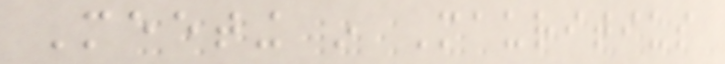Meeting in Mauritius
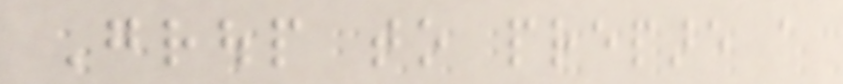Group to prepare a
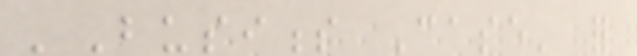'Business Case' for
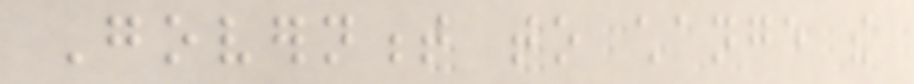Government to change the
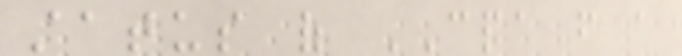status of CPA from a
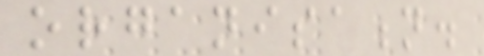organisation.
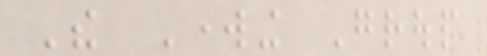The Working Group
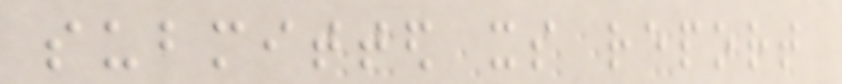submitted its report
